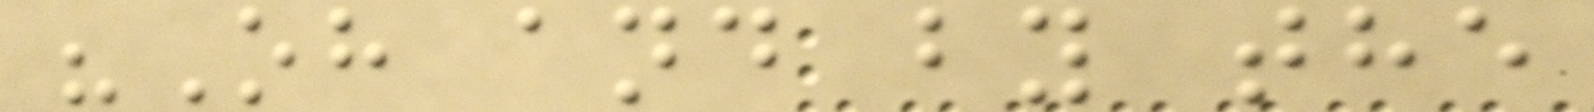"Oh and by the
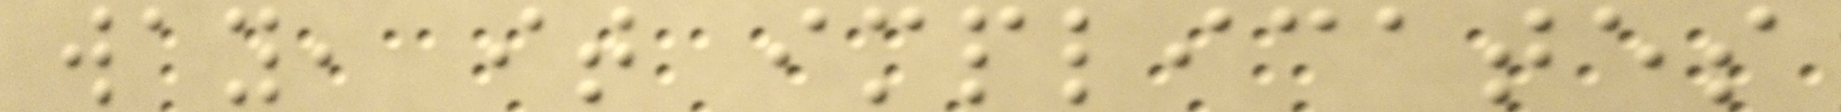way, it implicates
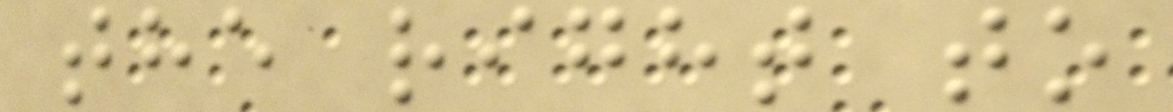the right to
